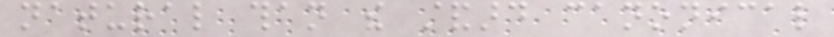natural than the standard canonical
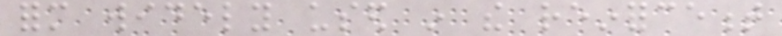form widely used in the reinforcement
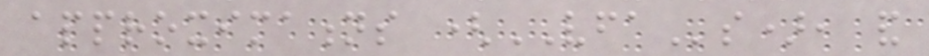approximations (VFAs), and
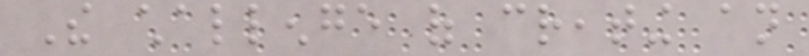The challenge of creating an
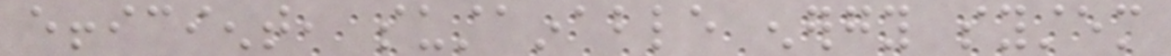efficient, sustainable energy system
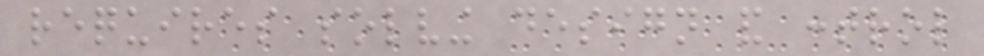requires solving design and control
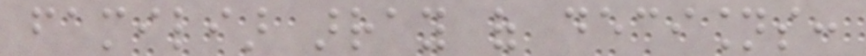familiar array of decisions:
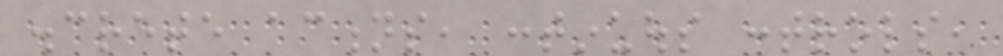discrete actions, continuous controls,
